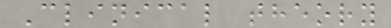Clinical theory
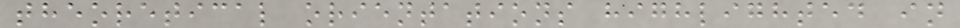theoretical orientations highlighted in
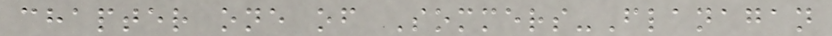chapter one of Sommers-Flanagan
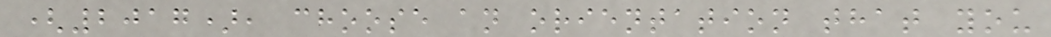(2017), choose an orientation that you
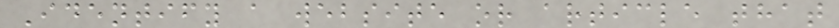Identify a website or article that
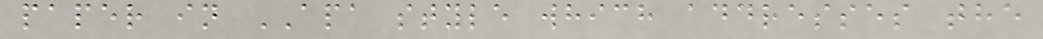paper in APA style which addresses the
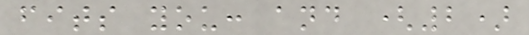fits you: and (2)
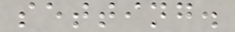setting.
